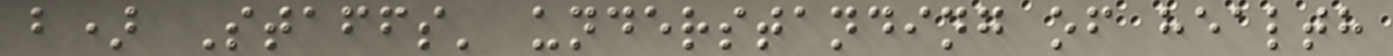b) Staffs' understanding of health
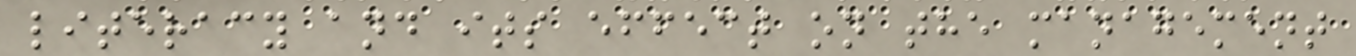literacy and its effect on the management
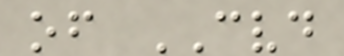of CVD
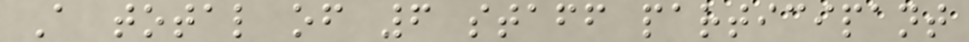A total of 6 staff participant
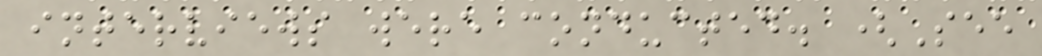interviews were conducted. (See
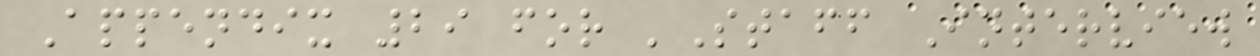Appendix 29 for 'Staff Interview
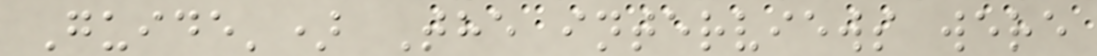Guide') The interviews were
